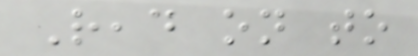Read on to
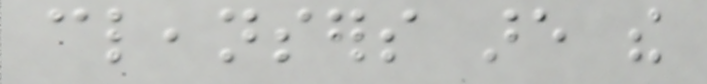cleansers are the
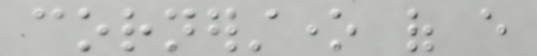cornerstone of every
